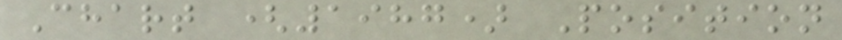Chart (1987) Position
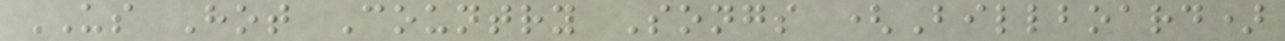US Hot Country Songs (Billboard)
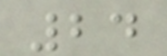24
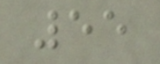55
